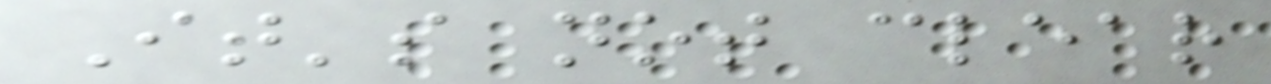It's not clear
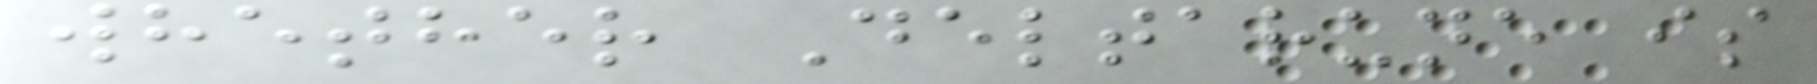whether Deltarune is
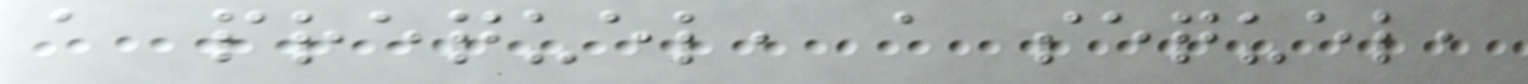a prequel, a sequel,
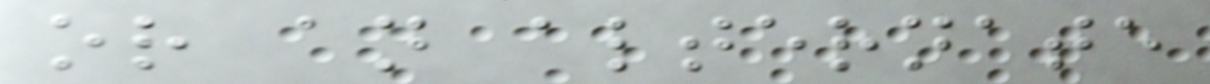or an alternate
